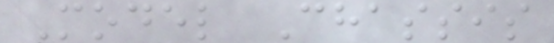Model Chassis
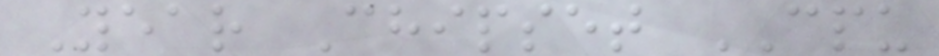Year Chipset CPU
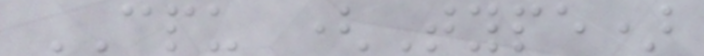CPU (Type)
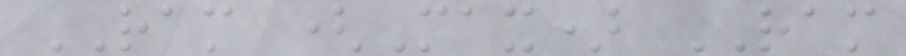RAM (Max) RAM
